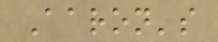Aaron's
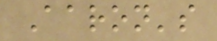Aaron's
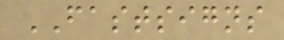FASTSIGNS
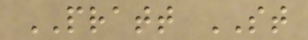PRATT ST
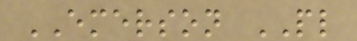EMERSON PL
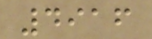4916
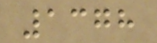1378
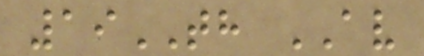19TH AV
